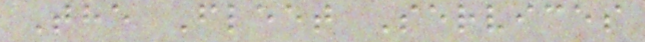The Fleet Services
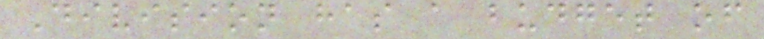Division has a budget of
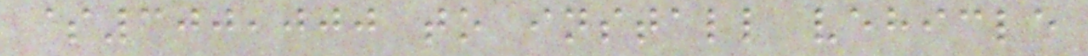$300,000 to install vehicle
